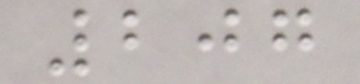207
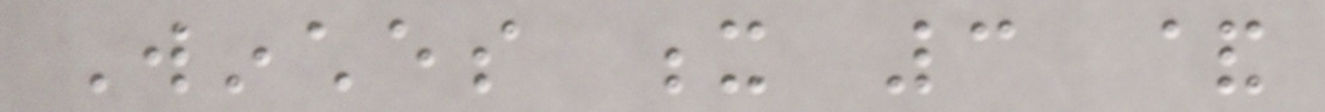Winches x 3 &
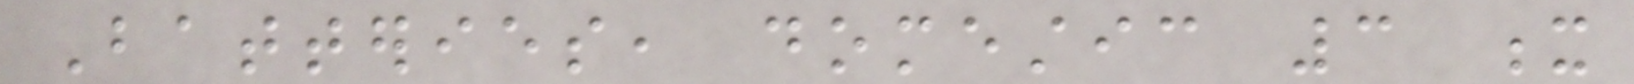Batteries, domestic 3 x
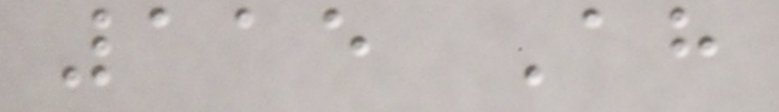115 Ah
